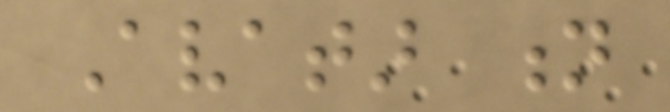Avatar n
